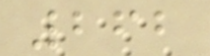262
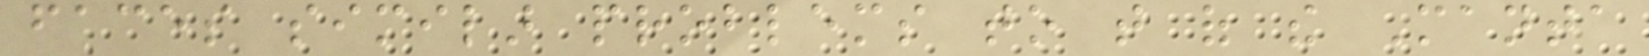faces similar problems to that of the Manta
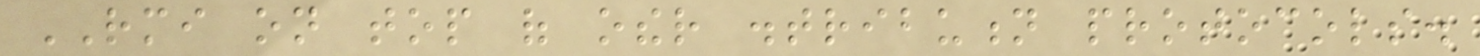RMI on top of other distribution protocols.
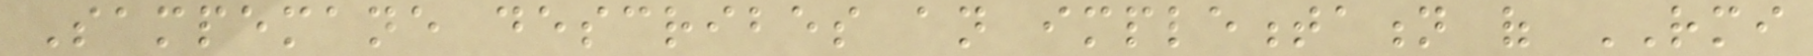Sampemane describes an implementation of RMI
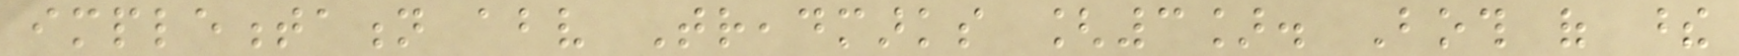implementation above Treadmarks [3]. Both of these
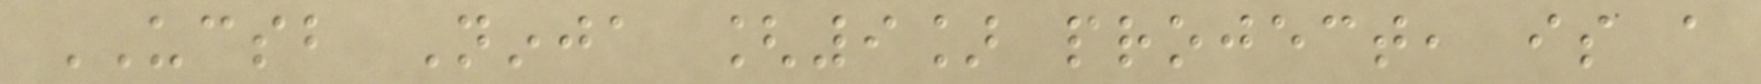UCSB Ninja [9] project, is a
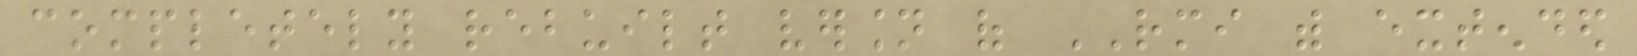completely rebuilt version of RMI with extended
